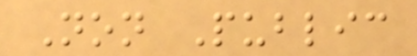Non Public
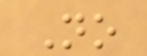No
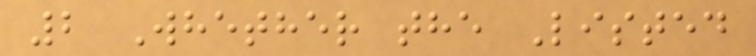2 Whether the Listed
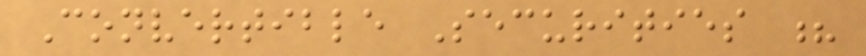Convertible Securities ?
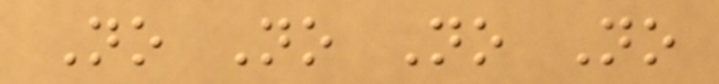No No No No
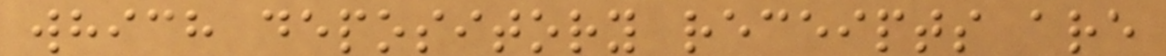which depository receipts are
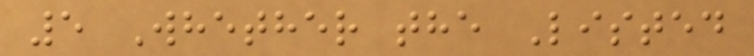5 Whether the Listed
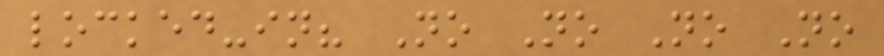locked-in? No No No No
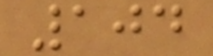104
